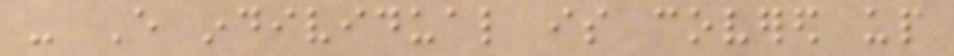- Every individual is covered up
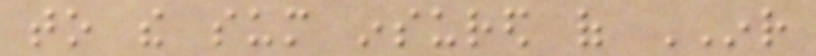to the sum insured of INR
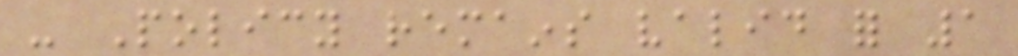- Policy remains valid for 1
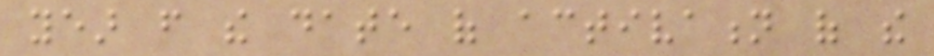year from the date of activation of the
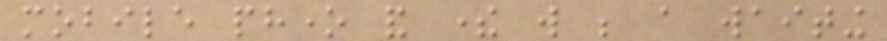mobile phone and there will be a waiting
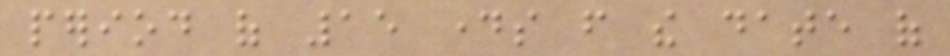period of 15 days from the date of
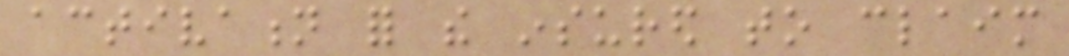activation for the insured to claim
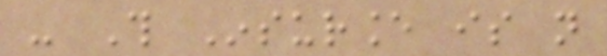- This Insurance is not
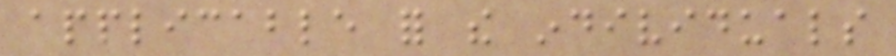applicable for the individuals
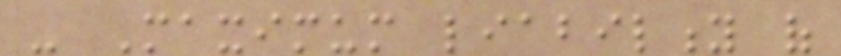- Maximum liability of
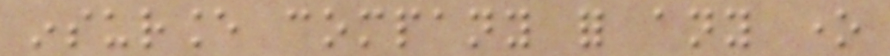insurance company for any one
